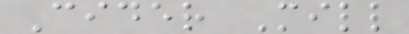Cider Mill
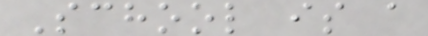School is a
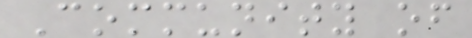Community of
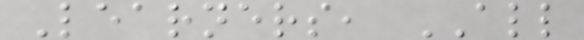Learners, ALL
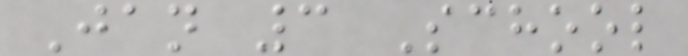Jan 3 School
